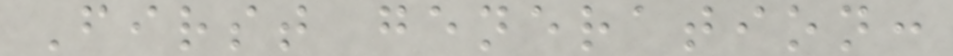First generation:
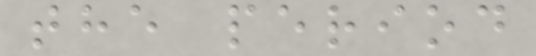the period
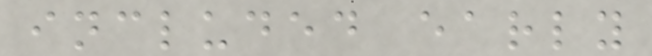included early
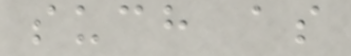such as
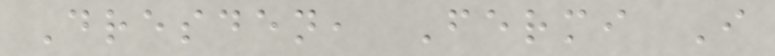Dresden, Fermi I
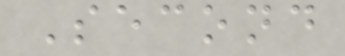Second
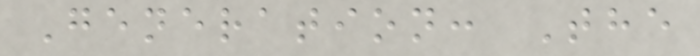Generation: The
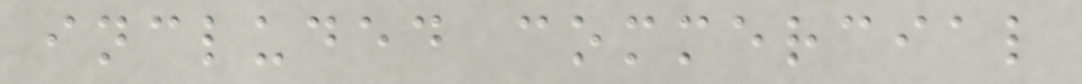included commercial
